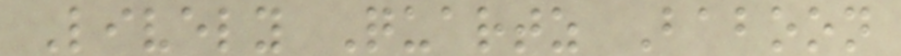Lively Quartz Baboon
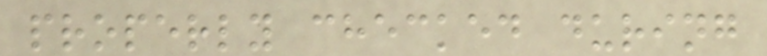properly checked during
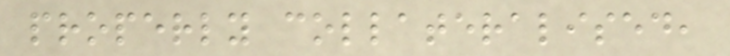properly collateralised,
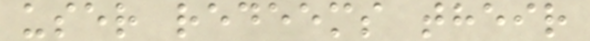user redeems their
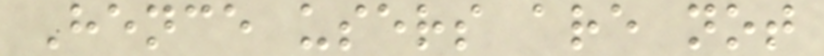Hence users are not
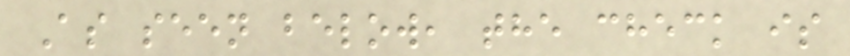As seen below, the check is
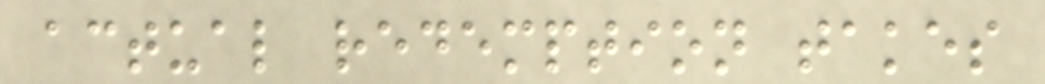actual redemption takes
